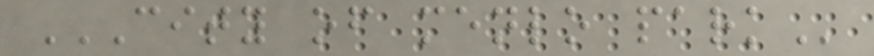CITY OF MENLO PARK
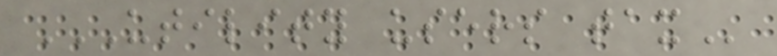UTILITY USERS TAX
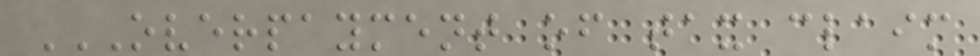OVERPAYMENT OF TAX CLAIM
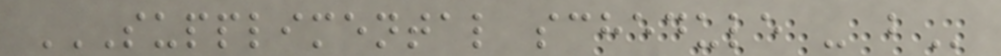SUPPLIMENTAL SCHEDULE - B
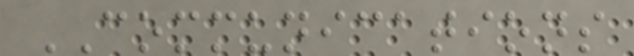COMMUNICATIONS
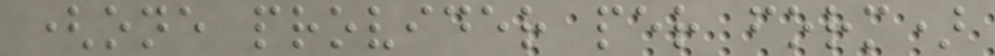(one provider per form)
